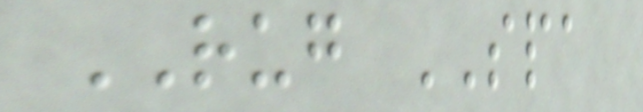RUG SPA
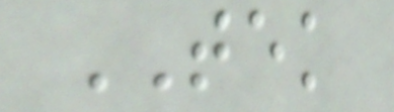TEK
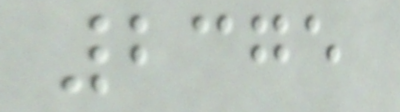2375
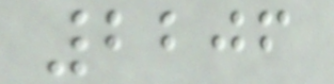2206
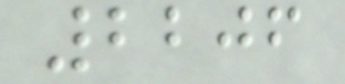2206
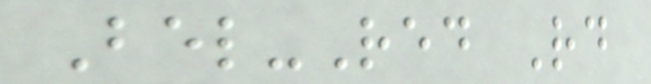Bel-Red Rd
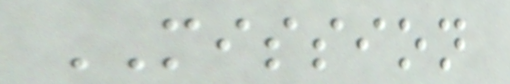MISSION
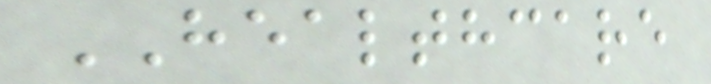HEALTHCARE
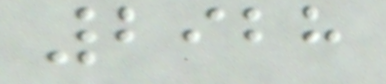2928
